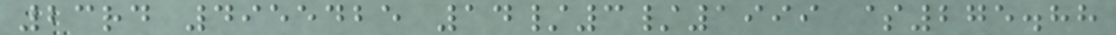23rd 4955425 14/3/1999 $275.88
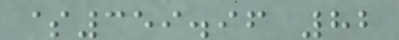$359.96 82
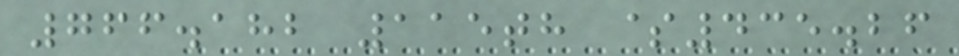766.182 115th $435.26
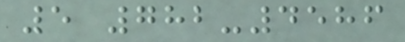5 782-4586
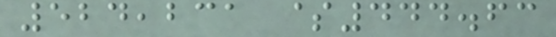524,231 $444.63
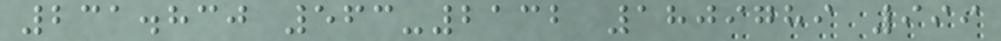231.830 563-2132 1809789 999
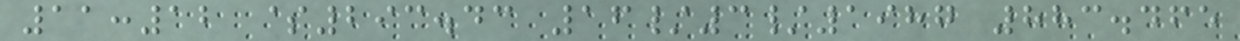11:12 $293.43 16/3/1987 883.465
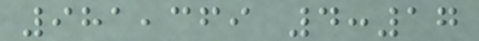981,369 4:17
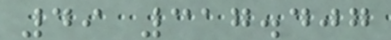49 317.407
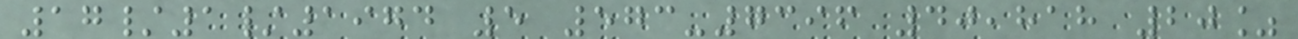17/1/1974 5 573-7396 40,818 20%
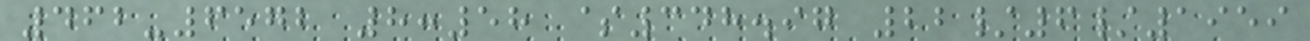462-6572 8:58 $348.97 22/6/1959
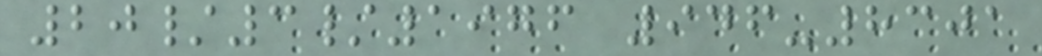20/3/1976 946-8301
